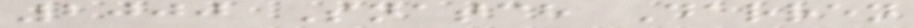2000 Snatch Darren
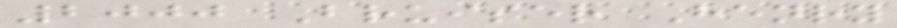2000 Bruiser Henry
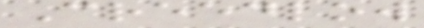Creedlow
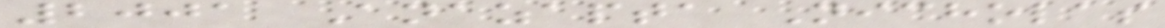2001 Anazapta Nicholas
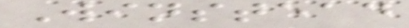Winstead
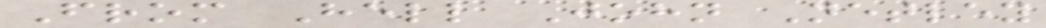From Hell John Netley
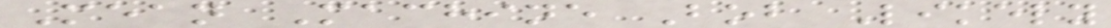Mean Machine Bob Likely
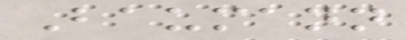Baumann
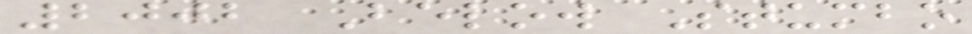2002 Below Stumbo
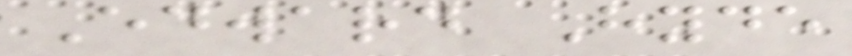Edward Hyde
